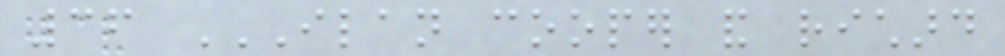36 ILAN COOPER AND RICHARD
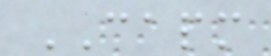CAPM
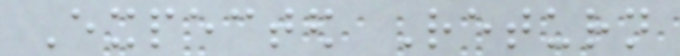Expected Return
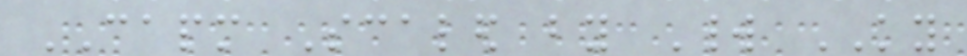CAPM Scaled by World KY
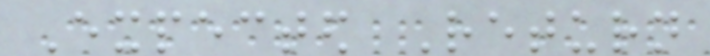Expected Return
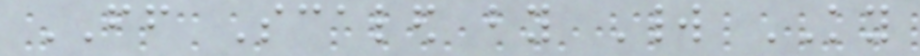FF Scaled by World KY
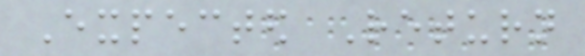Expected Return
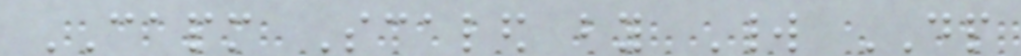CAPM Scaled by World DP
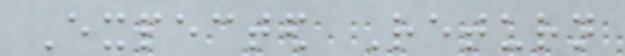Expected Return
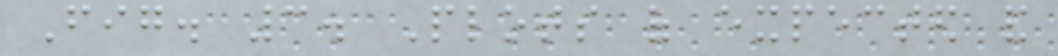Fig. 3. Plots of expected and
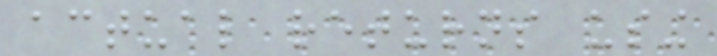actual returns using
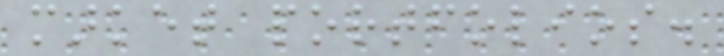market portfolios.
